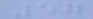57
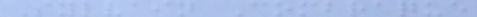Sylvain Combraque
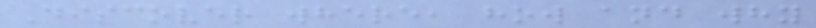Discover where, how and why
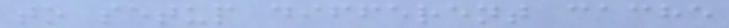to setup different cache
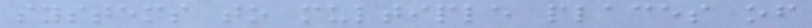systems to multiple places of
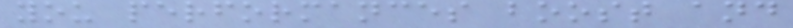you performances boost and
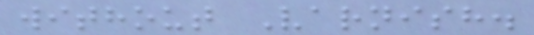without Varnish.
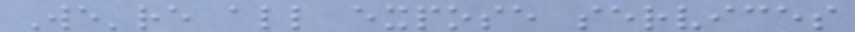We're all expose services
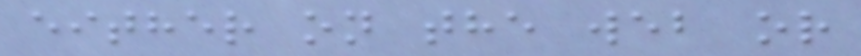either on the web or
